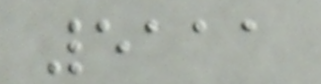5111
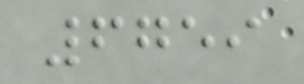6759
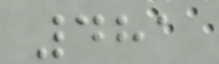481
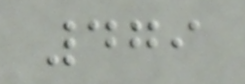479
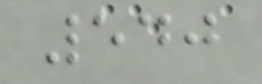540
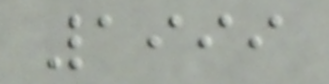1999
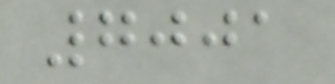7001
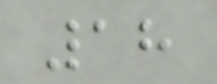18
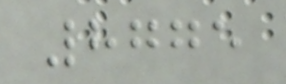8775
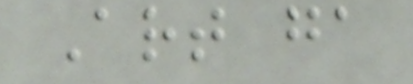Art ga
